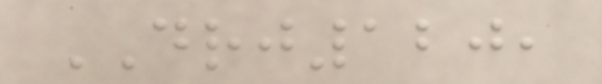DRJ120,
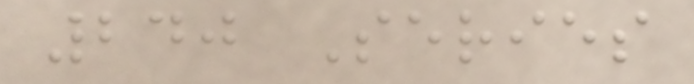240 Series
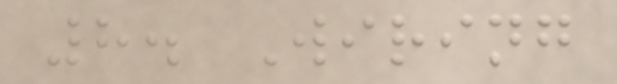8. Wiring
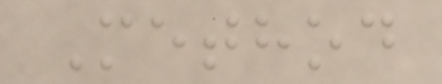Method
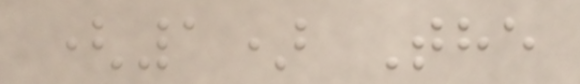(1) The
